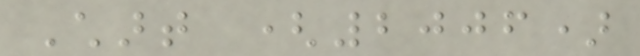Chart (2006)
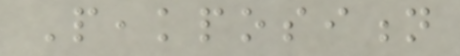Peakposition
